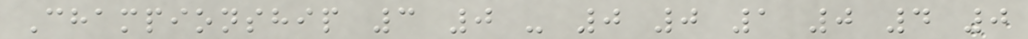Championship 3 0 - 0 0 1 0 4 0
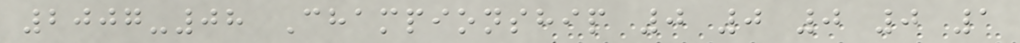2007-08 Championship 0 0 0 0 1
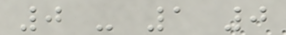0 - 1 0
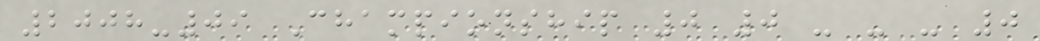2008-09 Championship 0 0 - - - 0
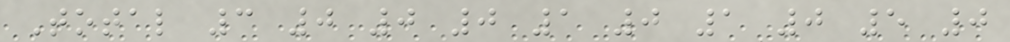Total 3 0 0 0 1 0 1 0 5 0
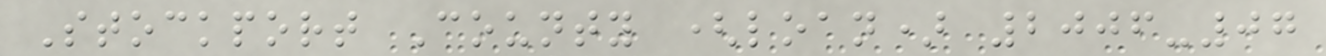Stockport County (loan) 2006-07
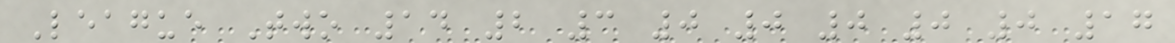League Two 14 2 3 0 0 0 0 0 17
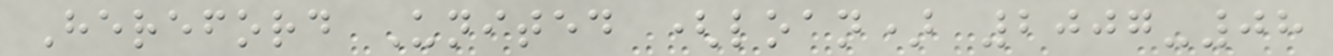Hereford United (loan) 2007-08
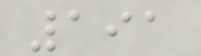191
